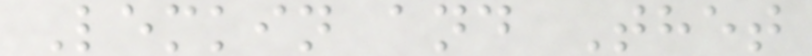Lemkin and Thet
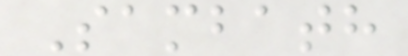Sambath
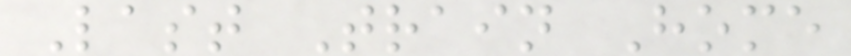Last Train Home
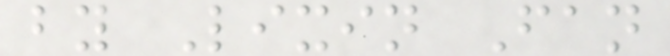by Lixin Fan
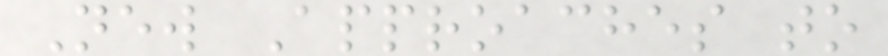New Approaches to
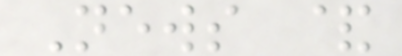News &
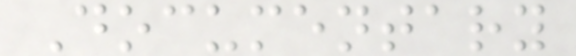Documentary
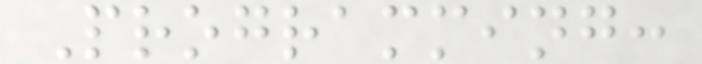Programming:
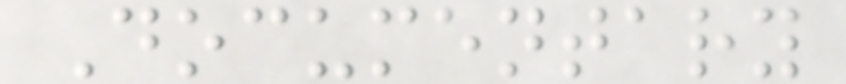Documentary
